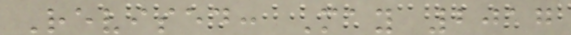Revised: May 2017
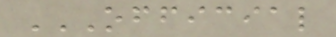OFFICIAL
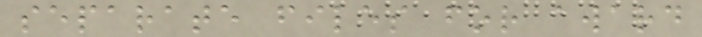separate files for award
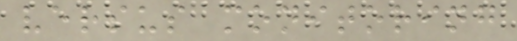versus monitoring
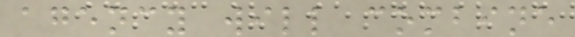agency will combine
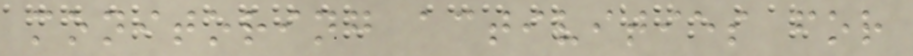monitoring activities for
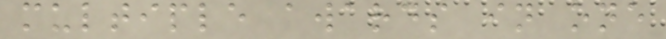multiple awards in one
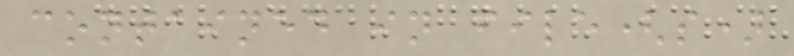contained in file(s)
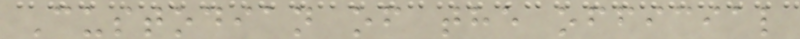Custodian of the official
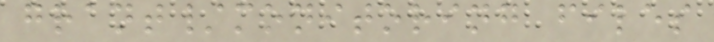grant/monitoring files
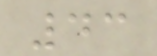43
